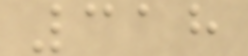318
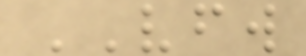VFW
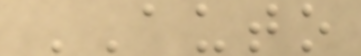AUTO
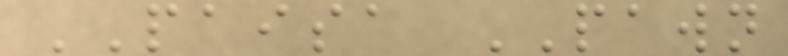PAISA PAWN
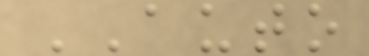AUTO
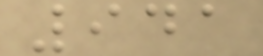941
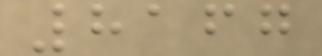8167
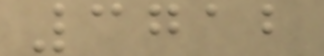3712
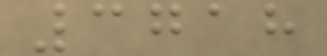3718
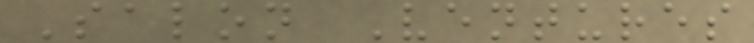Salon Ventures
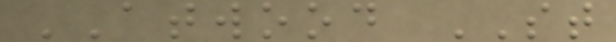ATWOOD ST
